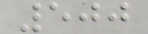500
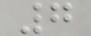7
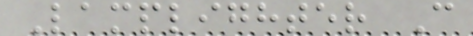Lamplighter C
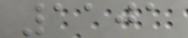1101
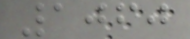1060
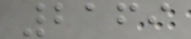2169
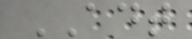ADT
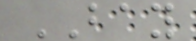BAY
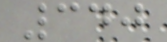340
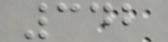342
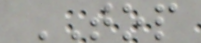TOP
